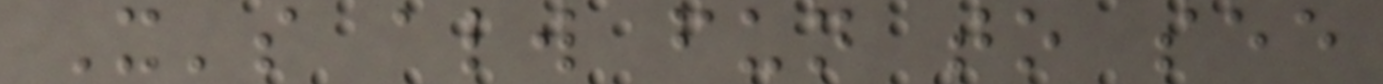It's always fun to see
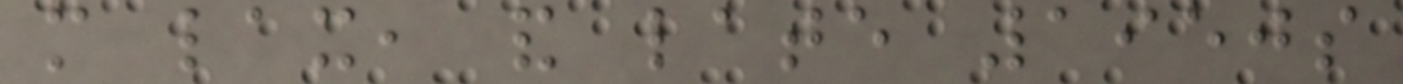more lax, and late 1950s
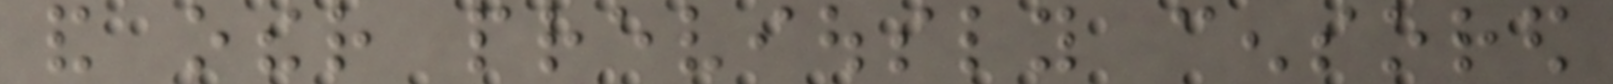and other previously censored
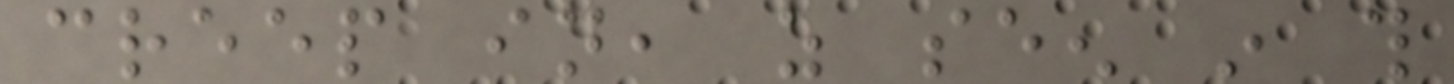creep in, as seen in this
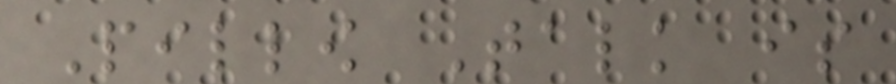Pillow Talk is
